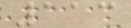113
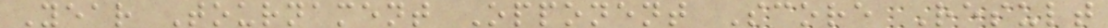Year Tournament Opponent Score Result
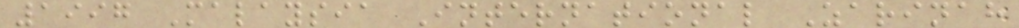1997 Malaysia International Zarinah
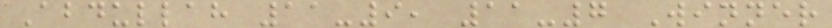Abdullah 11-9, 11-7 Winner
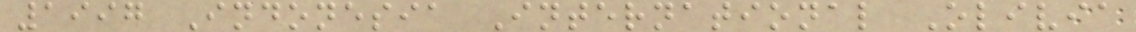1997 Indonesia International Olivia
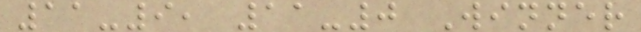11-9, 11-0 Winner
